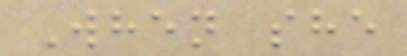When she
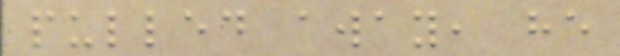pulled away, he
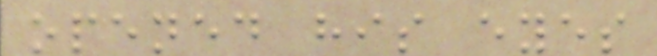opened his eyes
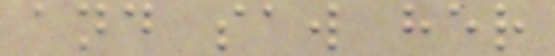and saw her
